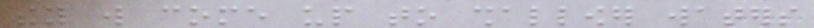they will come up to shallower waters
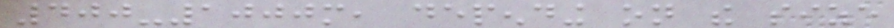400-1000m, depending on the size
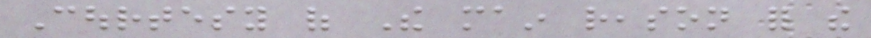Courtesy of The main reason for the
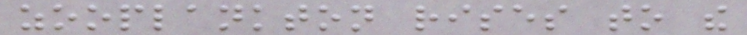zooplankton rises to the
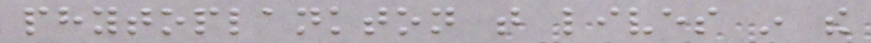phytoplankton that lives in the
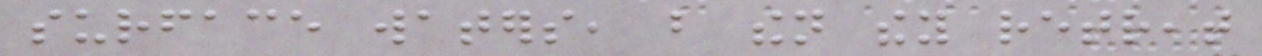surface waters, but then they retreat
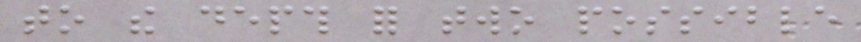to the depth for two possible
